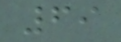69
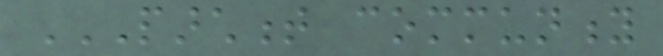PARCHMENT COMMUNITY
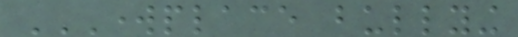WORKPLACE BULLYING
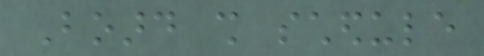Board shall schedule
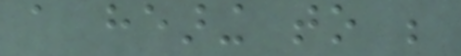a hearing to be
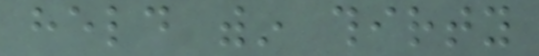held within thirty
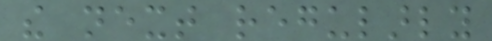the next regularly
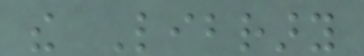the Library
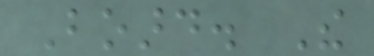Board. The
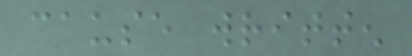cause written
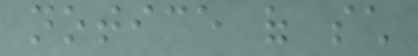notice of such
